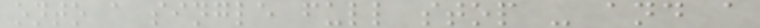onto a single full stop - and a
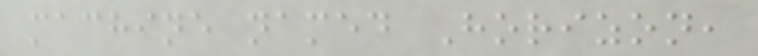machine named Horizon,
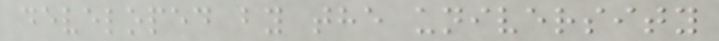developed by the university
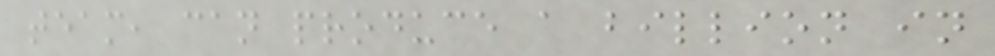team, can produce a billion in
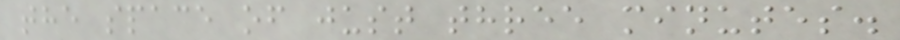the space of just three minutes.
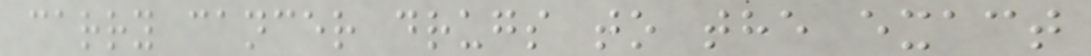carry cancer drugs to the exact
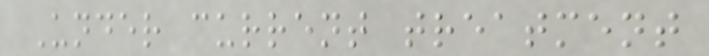Under current treatment
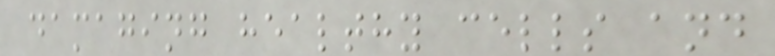damaging healthy cells and
